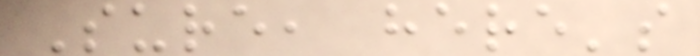Sure, here's
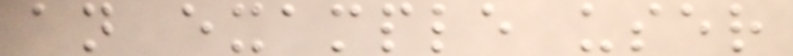an example user
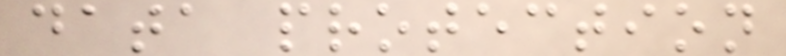data protection
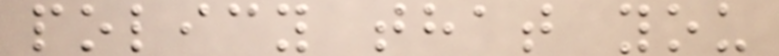policy that you
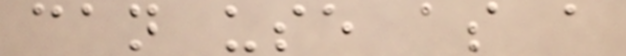can use as a
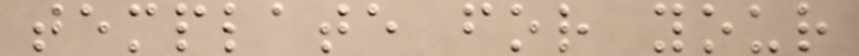template for your
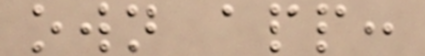own app:
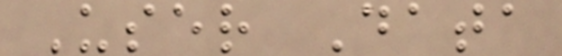User Data
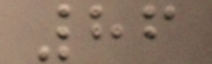86
